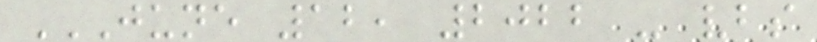JUNE 12, 2022 - VBS
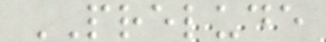PRELUDE
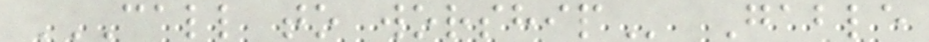CALL TO WORSHIP Gable
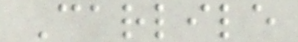Carlile
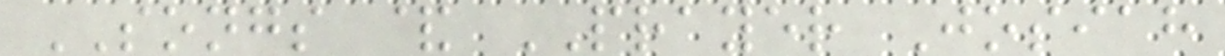SONGS & PRAYER Josiah
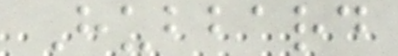Hubbard
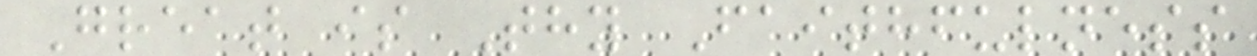Great is Thy Faithfulness
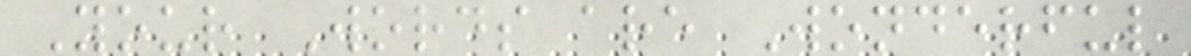Your Words are Wonderful
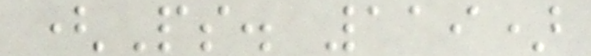(Ps. 119)
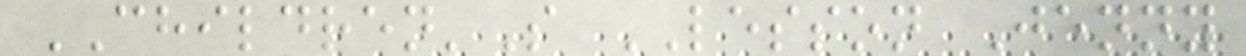CHILDREN'S LESSON Jenny
